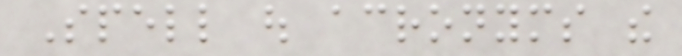Spell out acronyms the
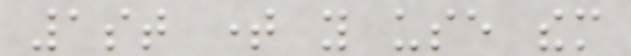1st time you use them
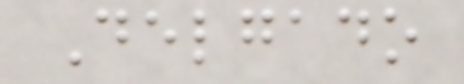Delgado
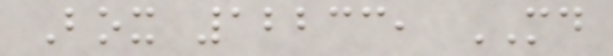Box 12233, MD
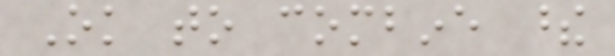Ok to combine these
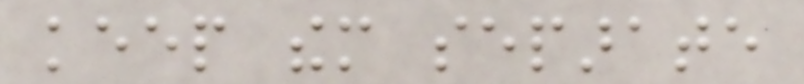keep them separate
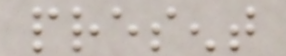present
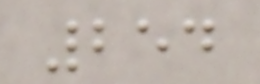254
